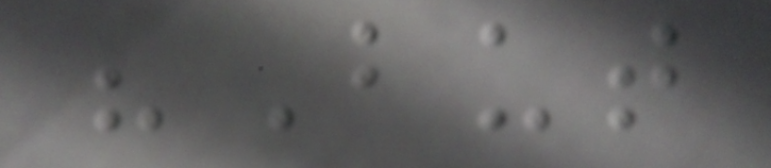"But
